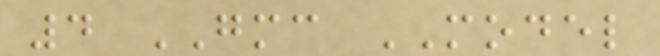4 GMC MODEL
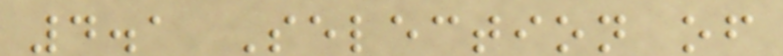4.1 Selection of
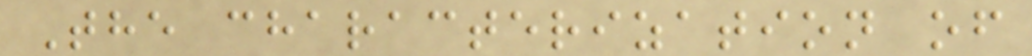The characterization of
